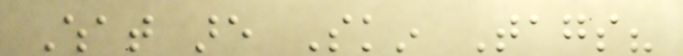What are Skin Tags?
